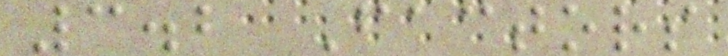3.2 Factors
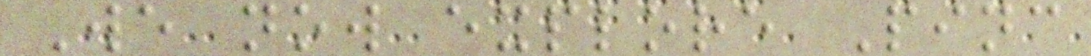We now explore Pinc
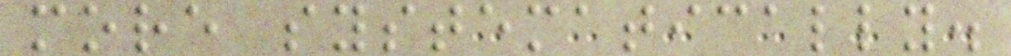more systematically.
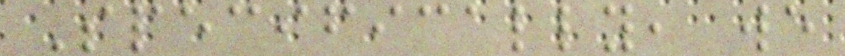Specifically, we
